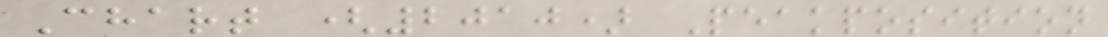Chart (2010) Peakposition
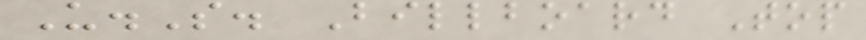U.S. Billboard Top
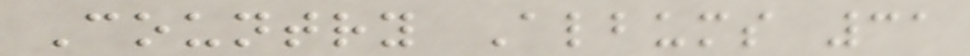Country Albums 31
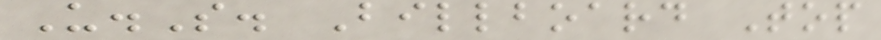U.S. Billboard Top
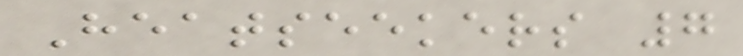Heatseekers 7
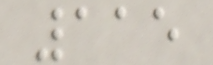115
